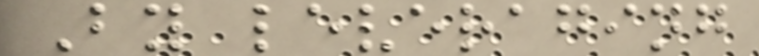By leveraging
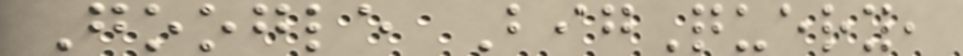Google BigQuery,
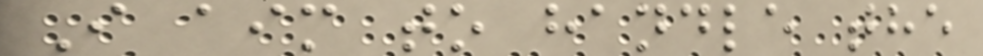I aim to handle the
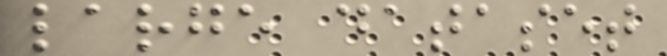large dataset
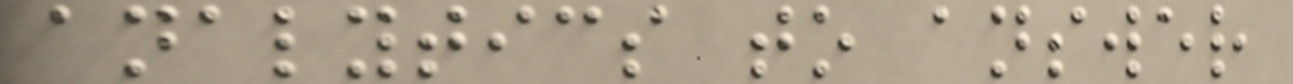analytics to answer
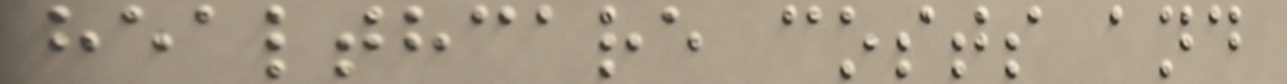healthcare costs and
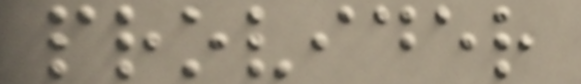provider
